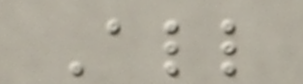All
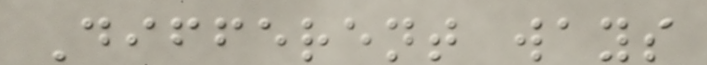Different ways
